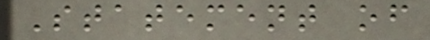Statement of
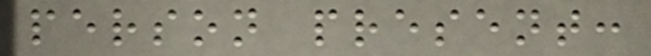person present:
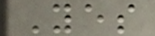Yes
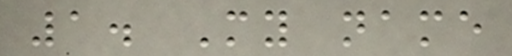1. My name
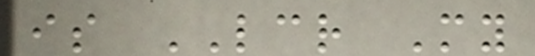is LCR My
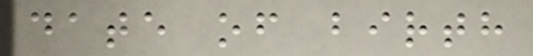date of birth
